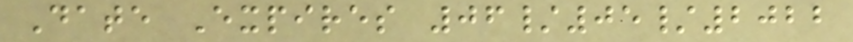Date Expires 06/05/2022
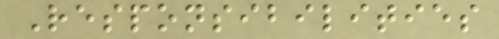Responsibilities
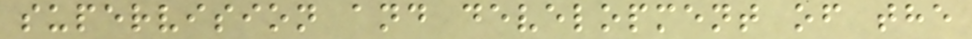supervision and development of the
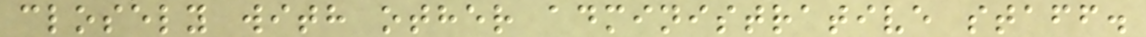closely with other administrative staff.
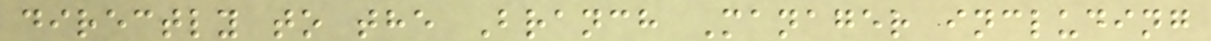directly to the Branch Manager including
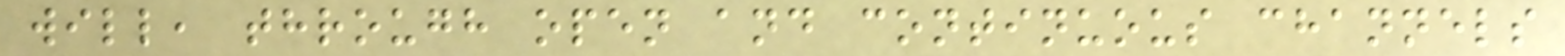will, through open and continuous channels
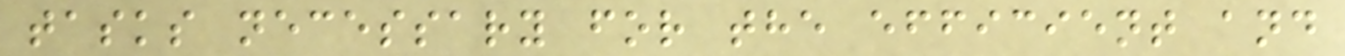tasks necessary for the efficient and
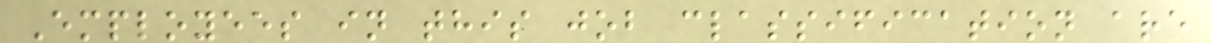Employees in this job classification are
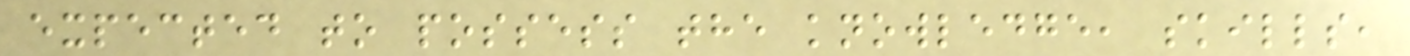expected to possess the knowledge, skills,
